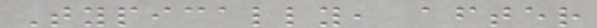Typically, after
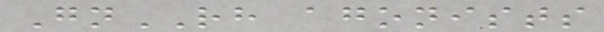GnRH agonists
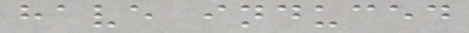have induced
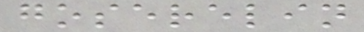goserelin
